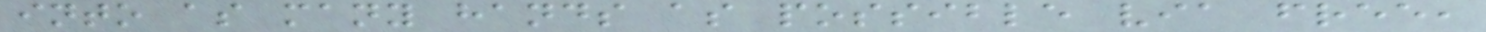into as many hands as possible via free,
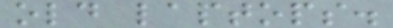old laptops.
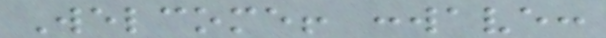Welcome! :wave:
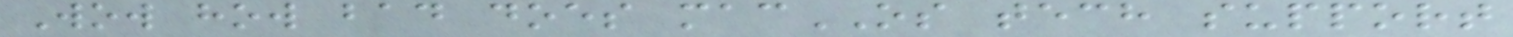Wow how bad does macOS tech support
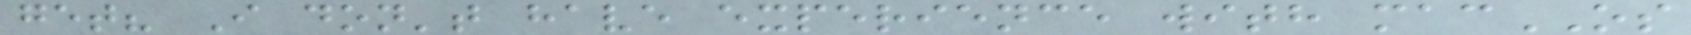get? I don't have experience with macOS
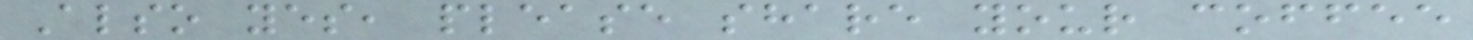Also yes, please share your coffee
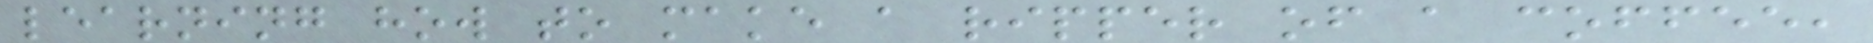learning how to make a ripper of a coffee,
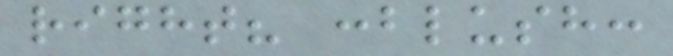right? :blush:
